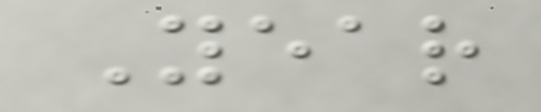Year
